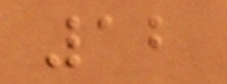12
